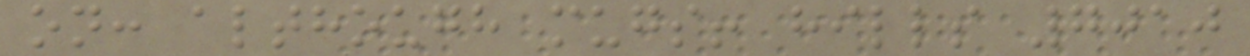on: although mugs! hills 7010
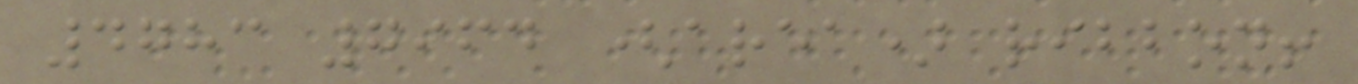4783 7964 (area) ribbon!
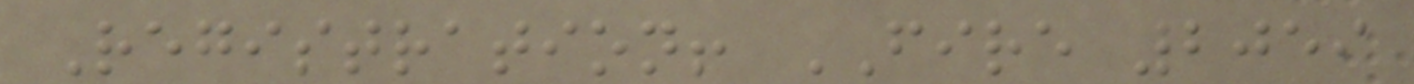Registration! FIRE 2059
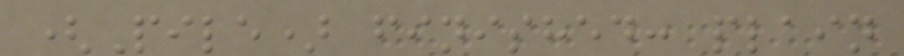(Pile) finished: plain
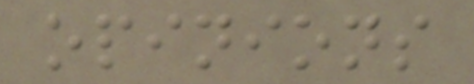opinions
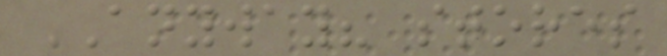ANYWAY? stores
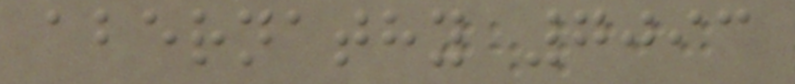abernathy 7093
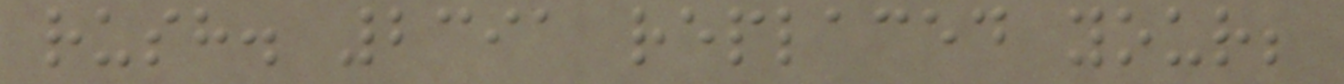rush. 2391 replaced your;
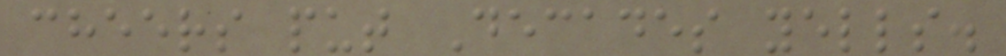cheers put Decades yells.
